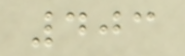403
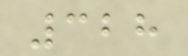328
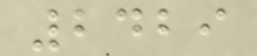2429
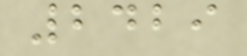2429
